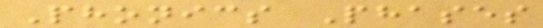Phonics Phases
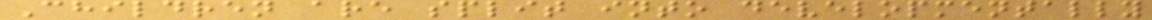Children are split into developmentally
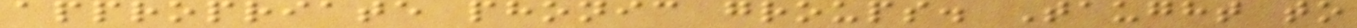appropriate phonic groups. Taught to
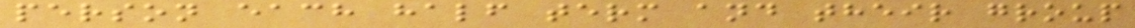person each half term and their group
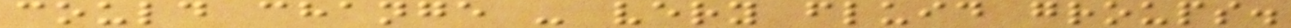could change - very fluid groups.
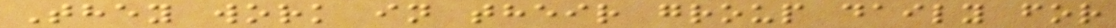They work in their group daily for
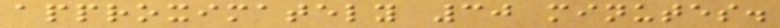approximately 30 minutes.
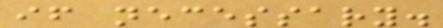if necessary.
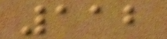112
